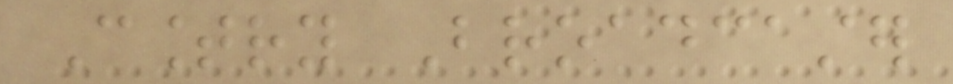Country Broadcaster
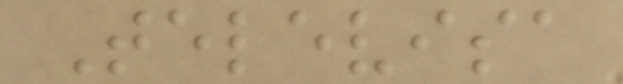Televisa
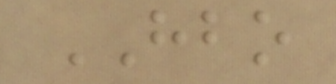HBO
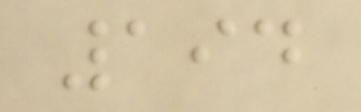194
